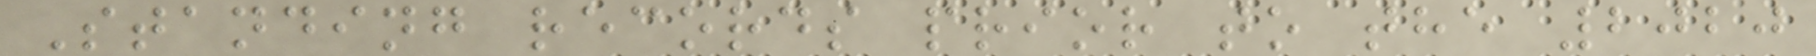Standing records prior to the 2020
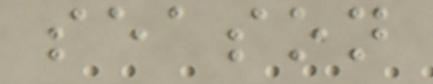season
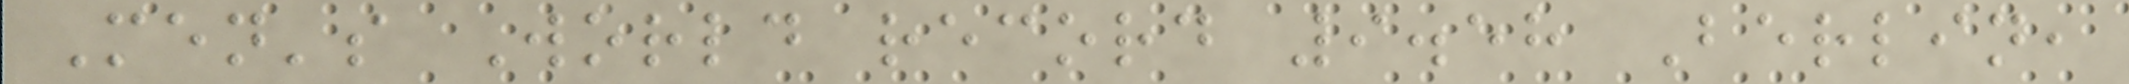Men's World record 9.58 Berlin,
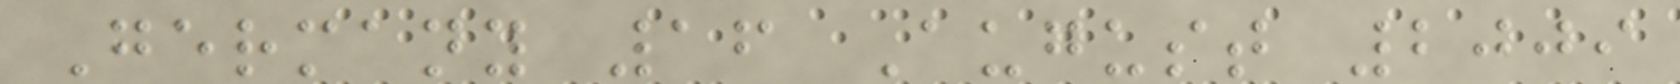Germany 16 August 2009
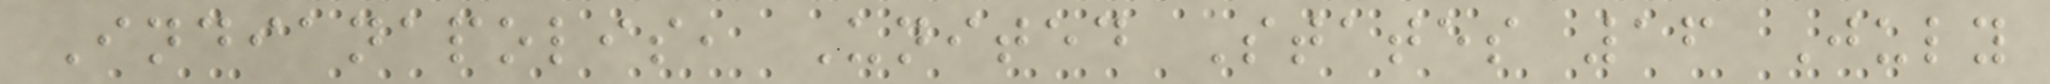Indianapolis, United States 16 July
